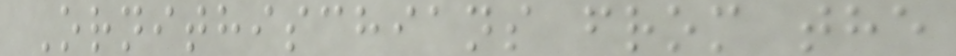Ornithischians from the
